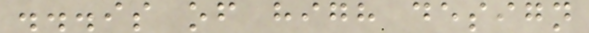...is of high design
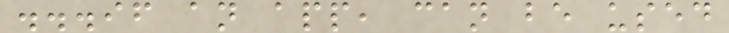...if an app, can be used
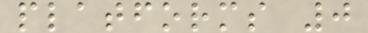platforms 0
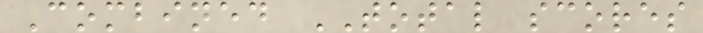Combined TOTAL scores
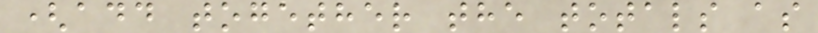(add together the totals as
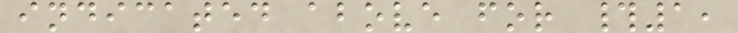indicated above for #1,
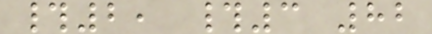#2, #3 82
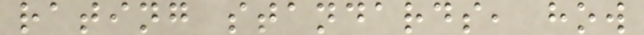rating standards, how
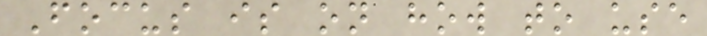Focus is on how to use
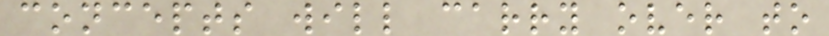concepts will carry over to
